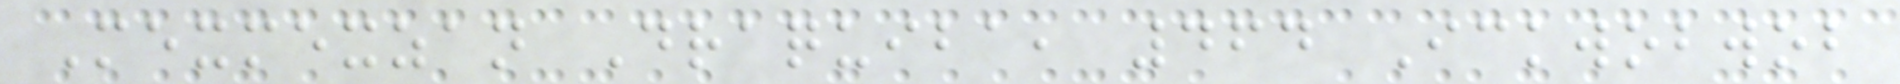Mexmexzan Draquiba, 464 Ickwobwob
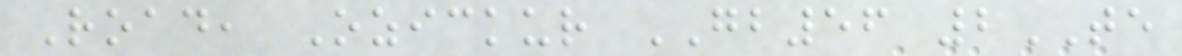Road, Ozickur GB56 2TE
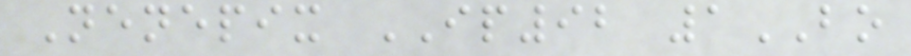Nenepix IP92 1BO
